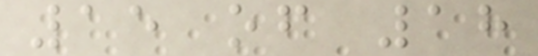15 of 18
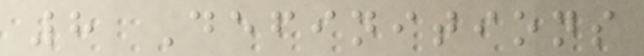8 Definitions
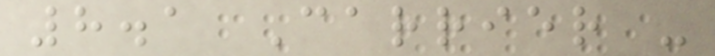8.1 Carrier -
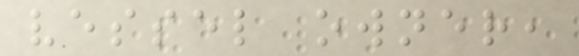vessel owner,
